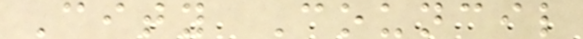City Council
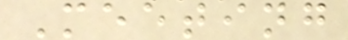Meeting
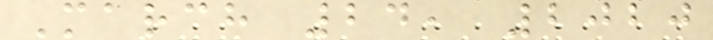March 24, 2020
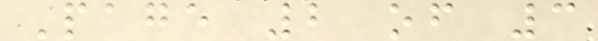Page 2 of 3
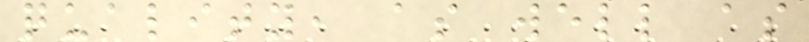quality, as well as
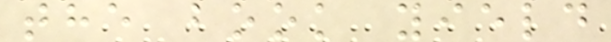the book yield
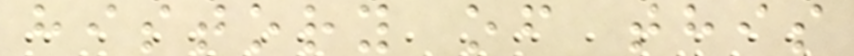history of this
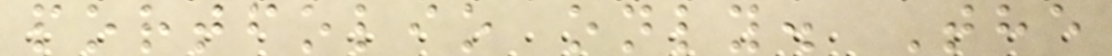portfolio only. The
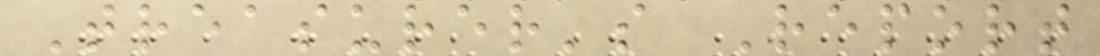Treasurer's Report
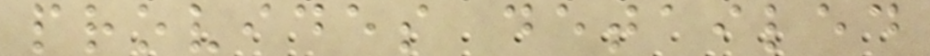provides detailed
